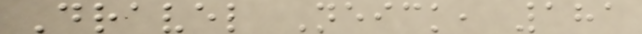Dravel Neick, 181
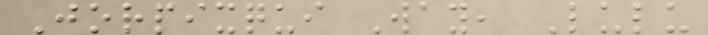Jorpixqui Way, Lulu
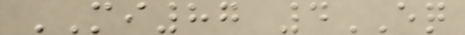MI87 4EQ
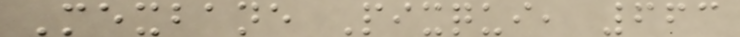Mexbane Pixqui, 663
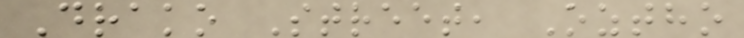Drako Street, Oztho
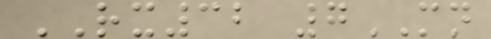RX32 7MN
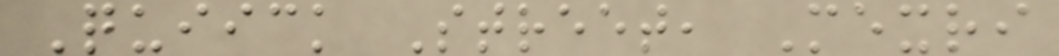Quiick Street, Mexri
